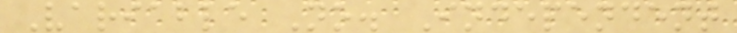Variable No. Independent
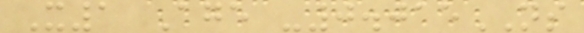X1 Age -0.015NS
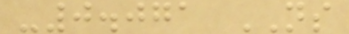-0.071 NS
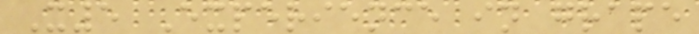X5 Experience in grape
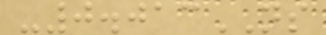-0.013NS
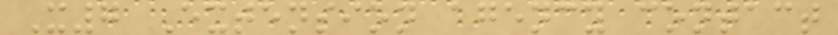X7 Extension agency contact
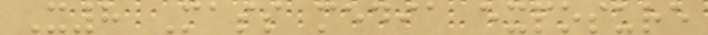X8 Mass media exposure
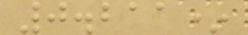0.211*
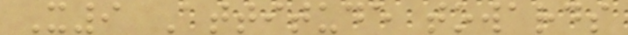X9 Attitude towards
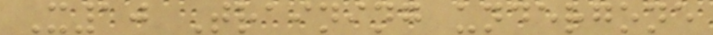X10 Training undergone
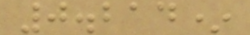0.214*
